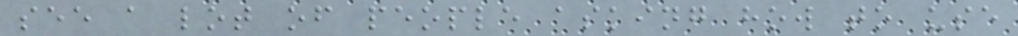see a lot of people asking how to use
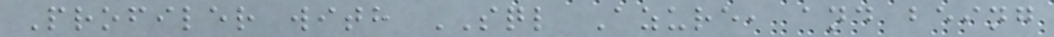Profiler with SQL Azure, and being
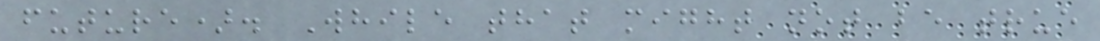future). While that might not be true
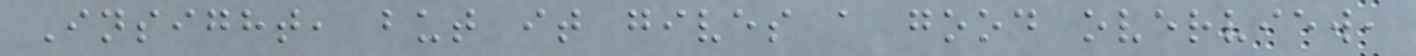Insight, but it gives a good overview,
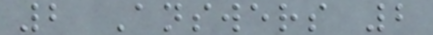2 Answers 2
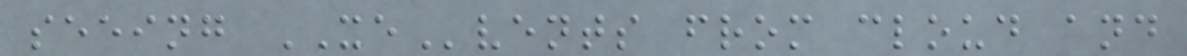seeing XEvents from cloud and
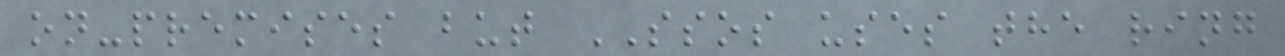on-premises but SSOS uses the ring
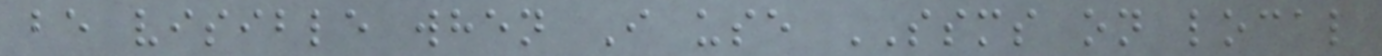be visible when I use SSMS on local
